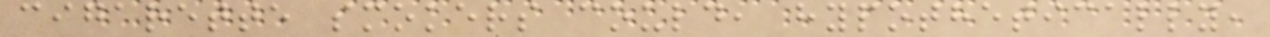cigarette smokers could, hypothetically,
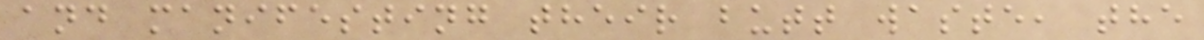and manifesting their butt waste, the
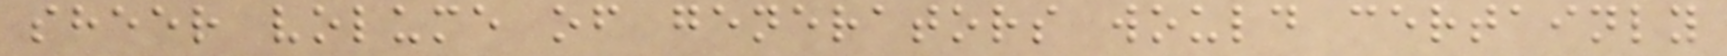sheer volume of generators would certainly
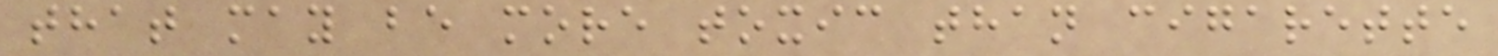that may be more toxic than cigarette
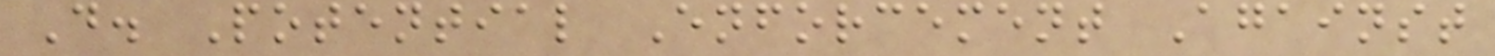D. Potential Enforcement Against
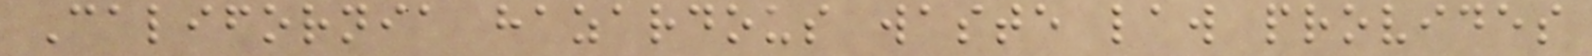California hazardous waste law provides
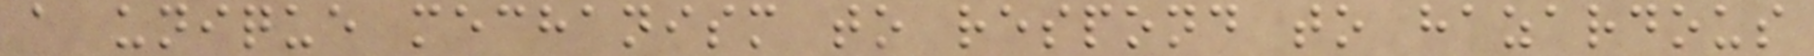a unique mechanism to respond to hazardous
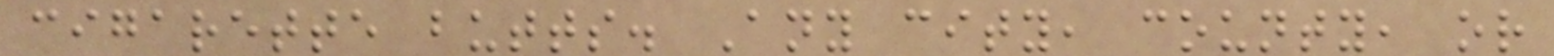cigarette butts. Any city, county, or
